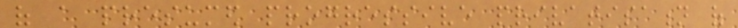of a presumed progressive privatisation of
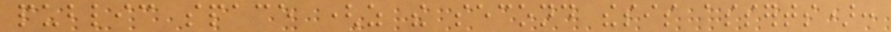public space (as the second thesis asserts):
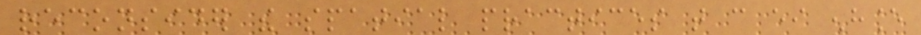reconsider the spatial practices that can either enhance
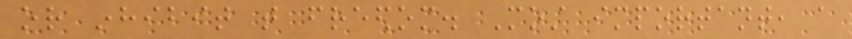or inhibit that freedom. Most important, a
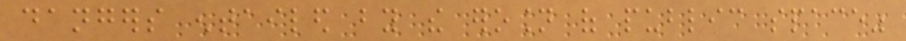dangers entailed by the erosion of public space"
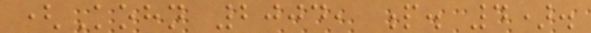(Kohn 2004, p. 4).
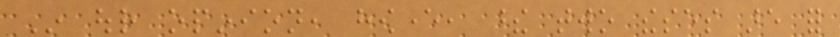In our opinion, however, these two theses are for
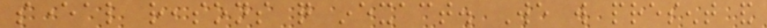several reasons quite inexact. We will present and
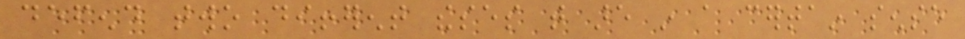defend two different theses that are in a certain sense
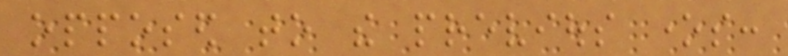opposed to the previous ones:
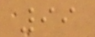99
